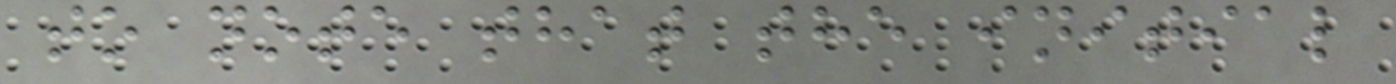to note that the initial
